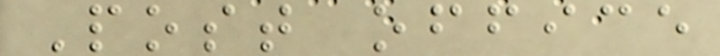Post office
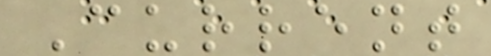Current
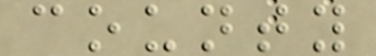county
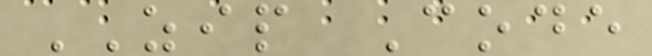ZIP Code
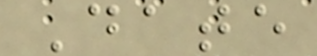Date
